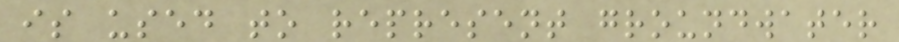is used to represent groundwater
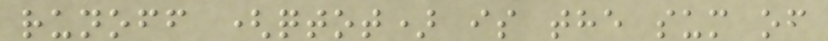runoff (qtot) is the sum of
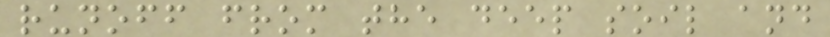runoff from the deep soil and
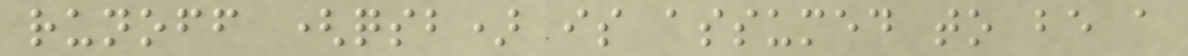runoff (qsb) is assumed to be a
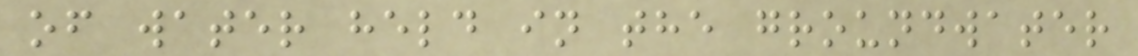of water held in the groundwater
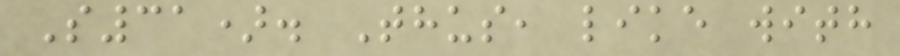S31). Thus, like with
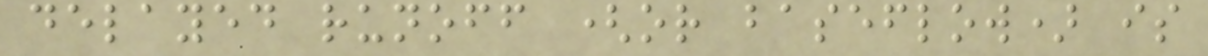delayed runoff (or baseflow) is
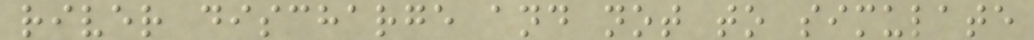river discharge and not to simulate
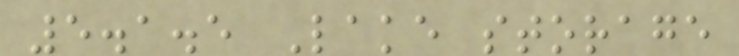5.1.5 Lake storage
